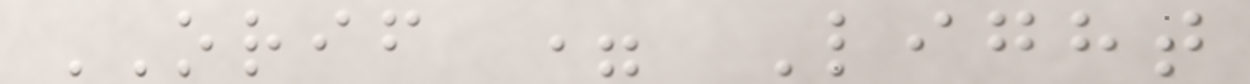ORIF = Light
